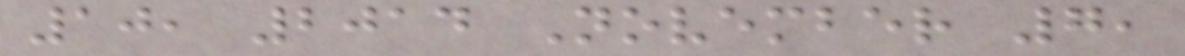10, 2014 November 7,
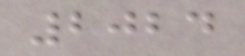2024
